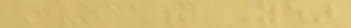Convocation Year
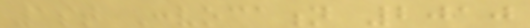1st Convocation 2010
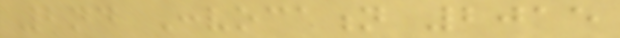2nd Convocation 2015
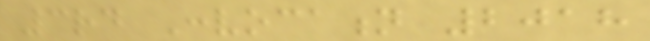3rd Convocation 2018
